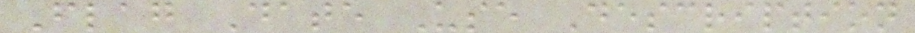Flag Date Use Description
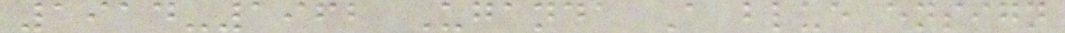1914-1962 Uganda A blue ensign
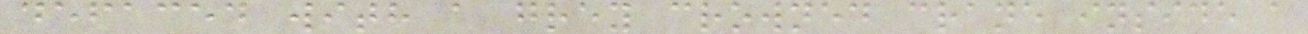defaced with a grey crowned crane inside a
